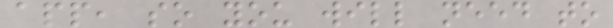app, so you will need to
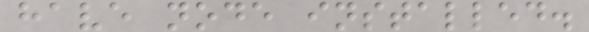have node installed.
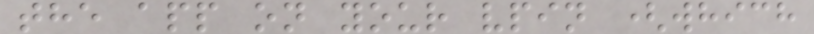the app on your vpin (which
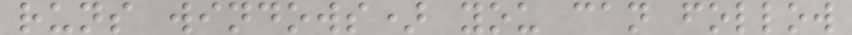runs windows) you can follow
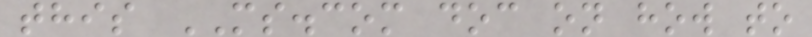this MS.com doc on how to
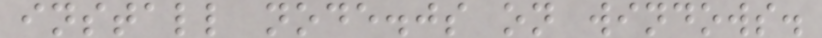install node.js on windows.
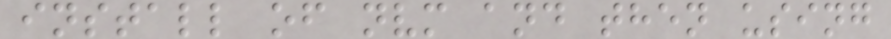install of nvm and then using
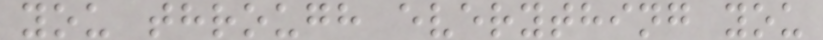you through everything you
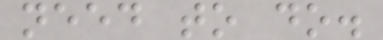need to do.
